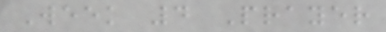Week 4 Prayer
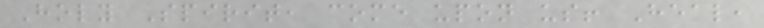Holy Spirit, come upon us! Heal,
